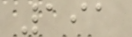191
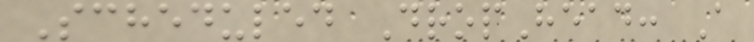Scheduled DropHead: A
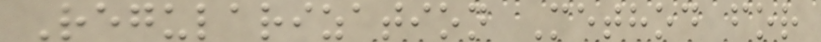Regularization Method for
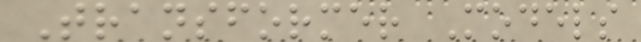Transformer Models
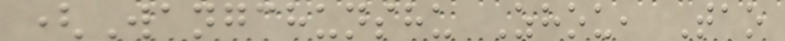(Wangchunshu Zhou, Tao
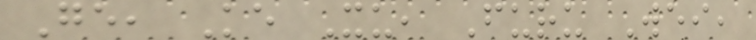Ge, Ke Xu, Furu Wei,
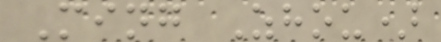Ming Zhou)
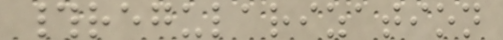#regularization
